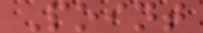Point
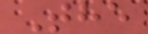The
